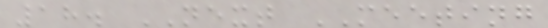18. NEXT MEETING
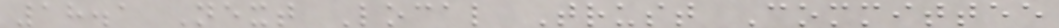18.1 Next Local Trust Committee
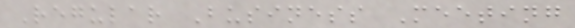Regular Business Meeting
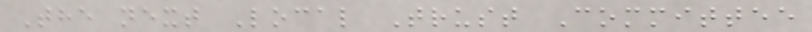The next Local Trust Committee
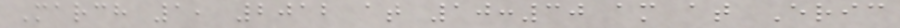March 1, 2012 at 10:30 am at Eric
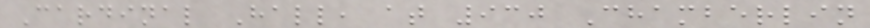Cardinal Hall, at 930 Chamberlin
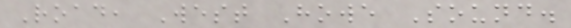Road, West Howe Sound.
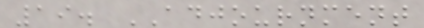19. ADJOURNMENT
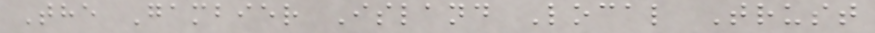The Gambier Island Local Trust
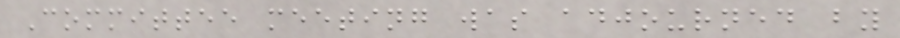Committee meeting was adjourned by
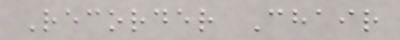Recorder Chair
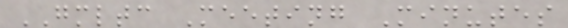GMLTC Meeting Minutes
